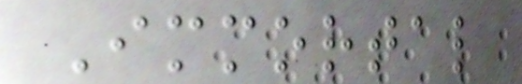Immortal
